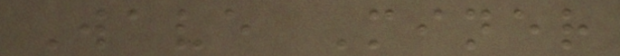Wave Miner
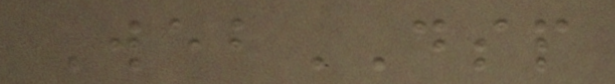WebDSP
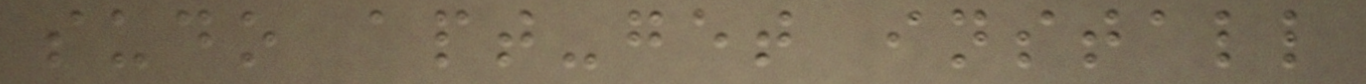sudo apt-get install
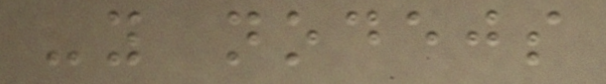-y nodejs
